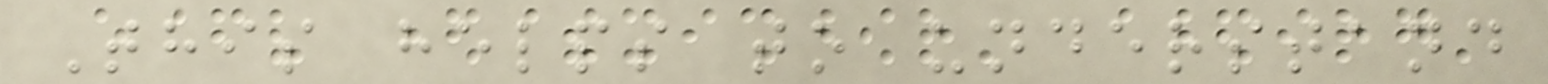This helps to understand
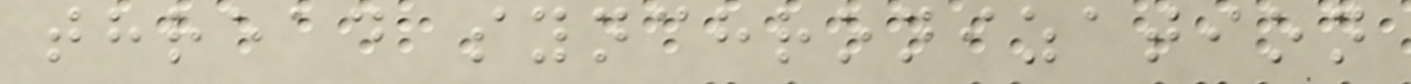thread synchronization
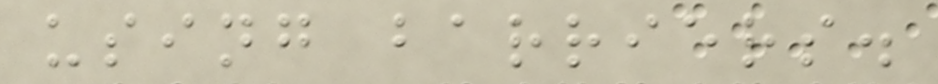using barriers.
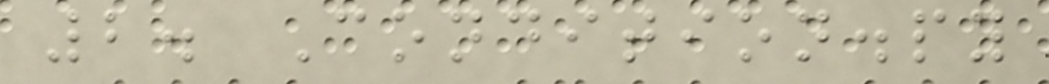2. Condition.py
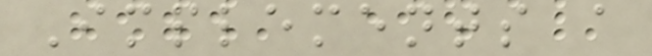Implements a
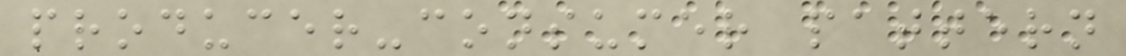producer-consumer pattern
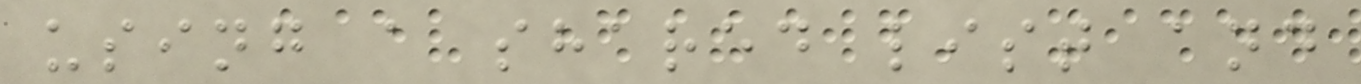using a shared list and
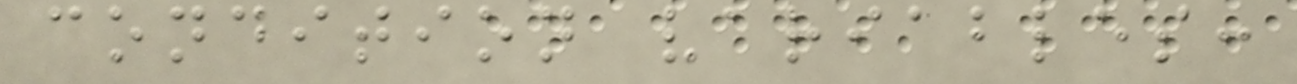condition variables:
